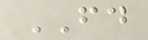FD
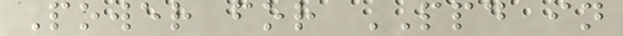Power for PPD in
